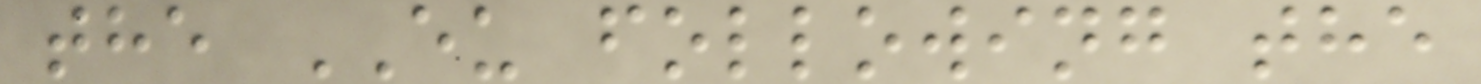the EU following the
